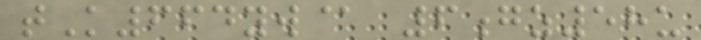tK664yw@ 6gz58u
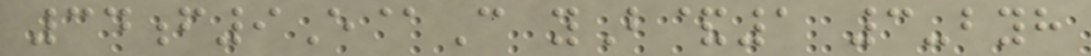34f9E@C yB&1 3-byh
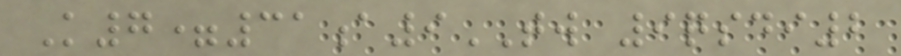K7=31a9TW 9qsdi2
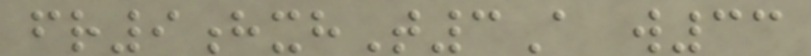fr9hxhT3A w33
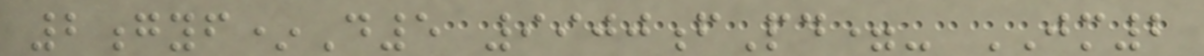2gyf*D5 9900fPd=- JM2
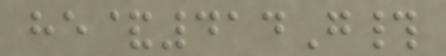he&414G#
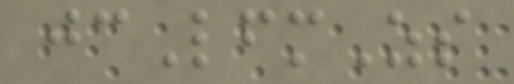jcLfmZs
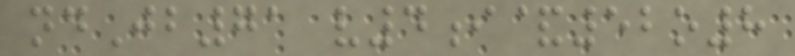ndJb71 v4i&52o8
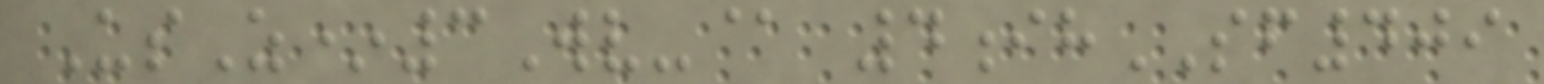UsZ*3Wv-@ 4ihSF409
